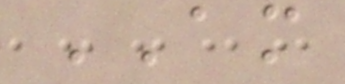AM
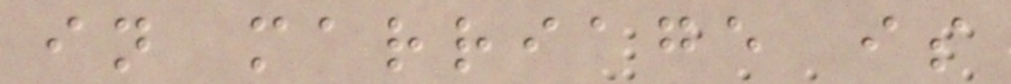in marriage is
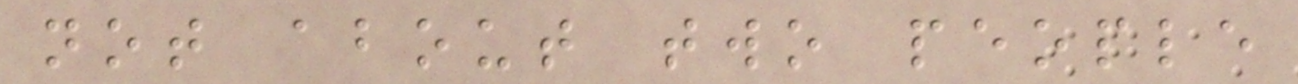not about two people
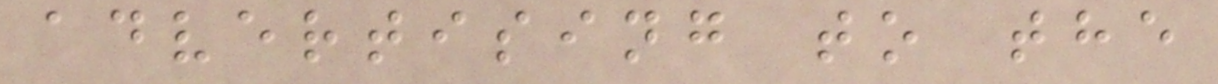advertising to the
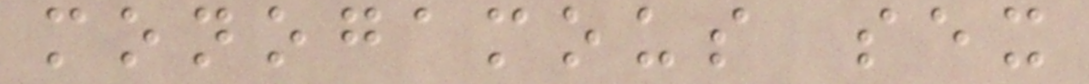monogamous sex
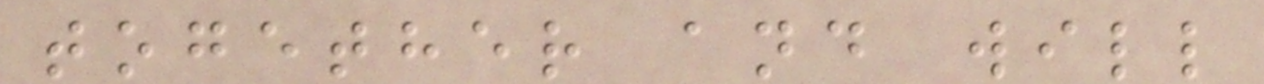together and will
